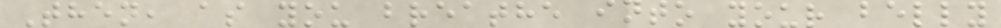Then, as you breathe into your belly
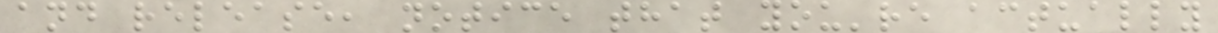and release, notice that you're actually
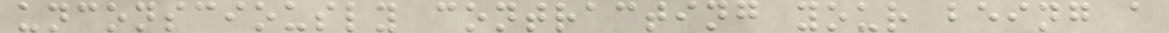unconsciously contracting your being a
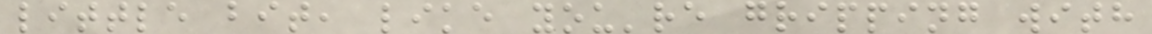little bit, like you're gripping with
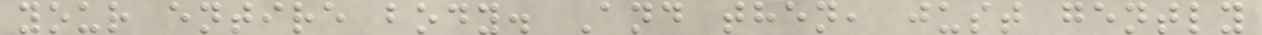your entire body. And then, just gently
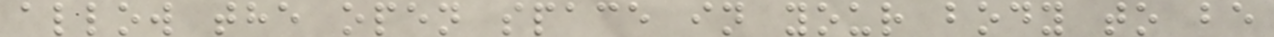allow the open space in your body to be
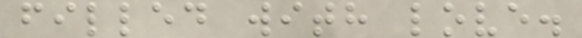filled with love.
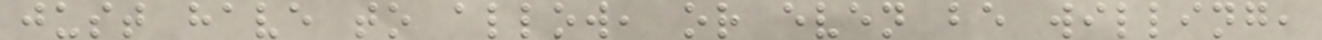just have to allow, or even be willing,
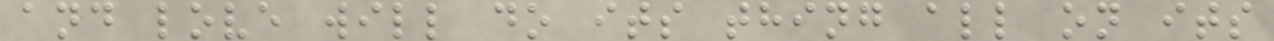and love will do its thing all on its
